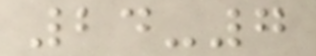24-7
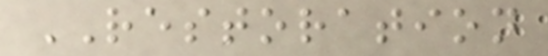RESTORATION
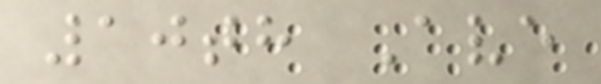10th Ave
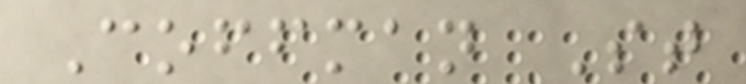Coffman St
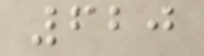620
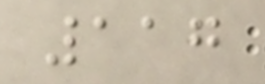117
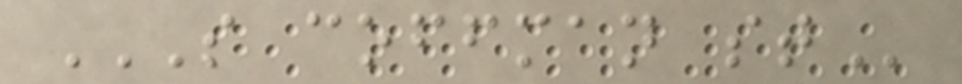S COFFMAN ST
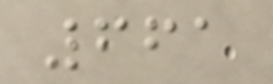661
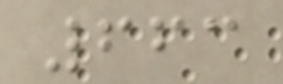663
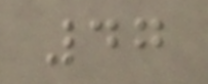47
